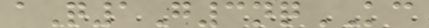aQ1G3nqKC
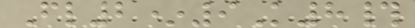Fl2*9K8#
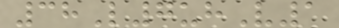38L7uhV1
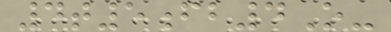4t5fb4O-
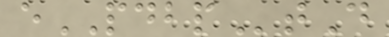ePDBPtD
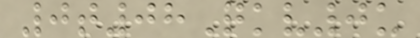0t08Qkv0u
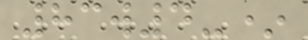83w4-*
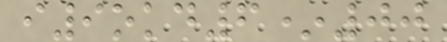i9okd6*00
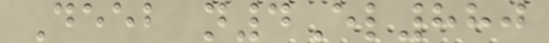Deeb n4El880
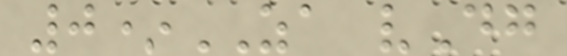0*ZA vDg
